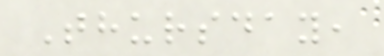Thursday,
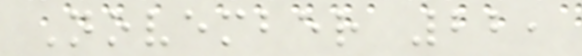November 22,
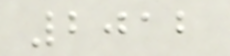2012
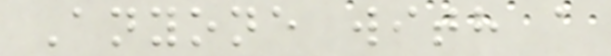Anyone with a
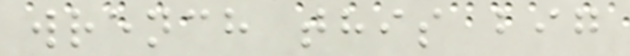wrench this big
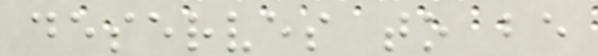deserves to be
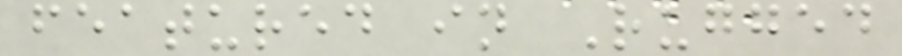featured in Rugged
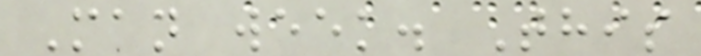Man week. This
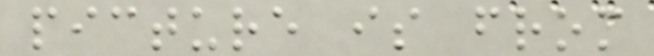picture is from
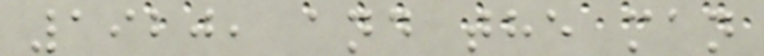1920, and the man
